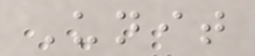Unit
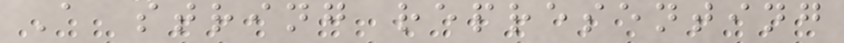A string representing
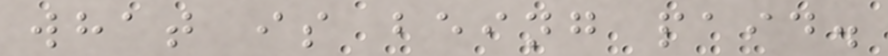what is being paid.
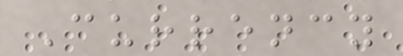Currency
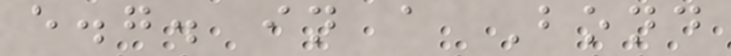e.g. in a Bond
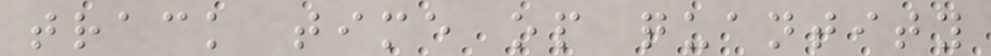track time op quantity
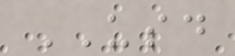USD
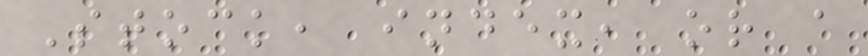Stock, index, or a
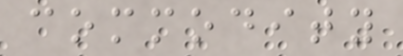commodity
